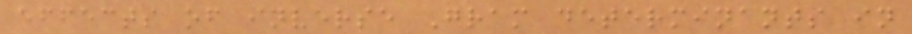effects of inverse Gram determinants in
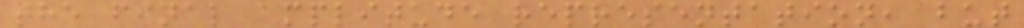the final amplitude representation, but
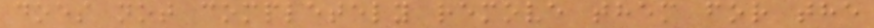does not completely remove them for the
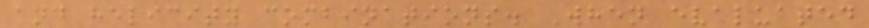and helicity combinations. When evaluated
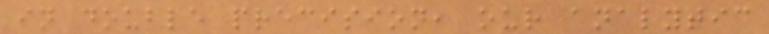in double precision, our analytic
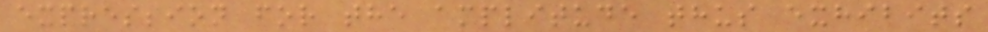expression for the amplitude thus exhibits
